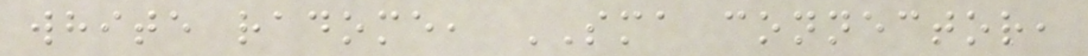white radome, SMA connector,
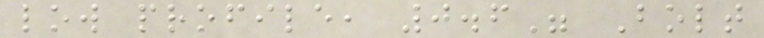low profile, 0.6" Bolt
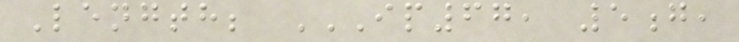Length; IP67, 5G,
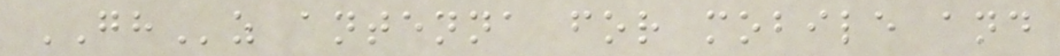GHz antenna for mobile and
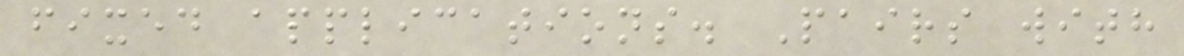fixed applications. Pairs with
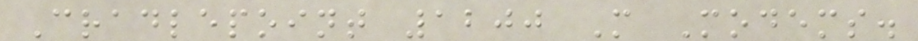Cradlepoint 1200 M Modems.
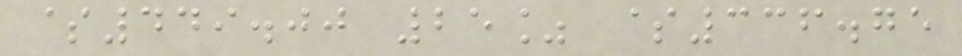$449.00 25% $336.75
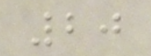20
